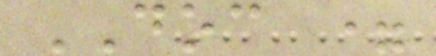DOC =
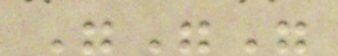"""
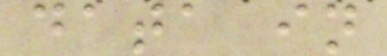data in
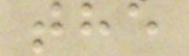the
